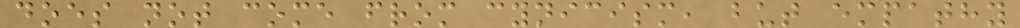does not come from cynicism, but empathy
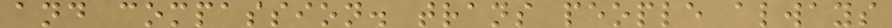and compassion. trans people always
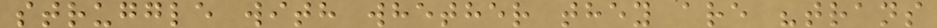struggle with whether they are "trans
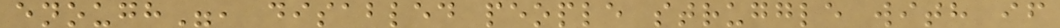enough", disabled people struggle with if
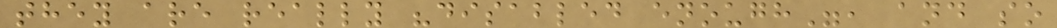they are really "disabled enough", and so
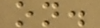on.
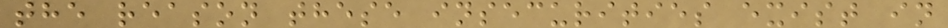the reason these insecurities exist in
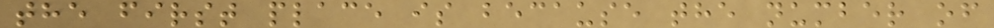the first place is because the number of
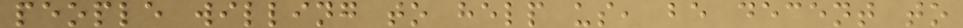people willing to help us, be decent to
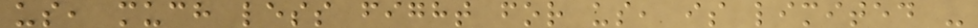us, much less fight for us, is limited -
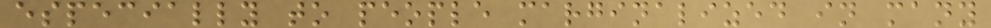especially to people marginalized in many
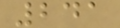241
